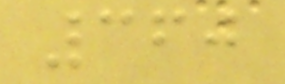360
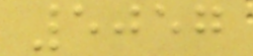5057
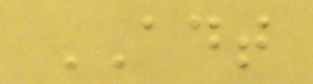ADT
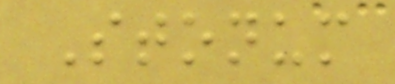Stonum
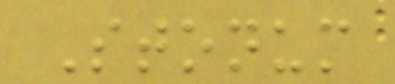Stonum
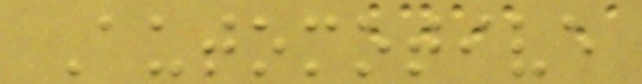Automotive
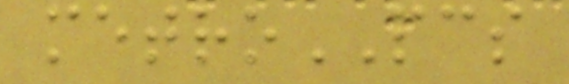metroPCS
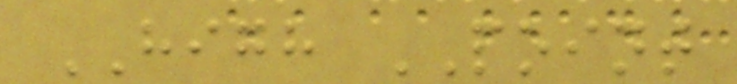HIGH POINT
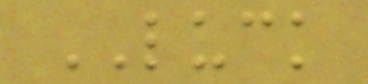LUCK
